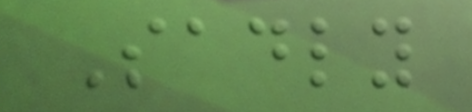Sadly
